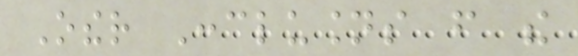Other Conclusions from the
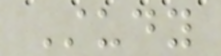Study
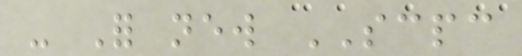- For new SCPC
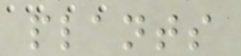plants
